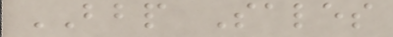BBP Sales
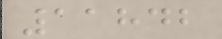11842
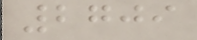2709
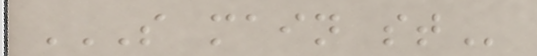S MAIN ST
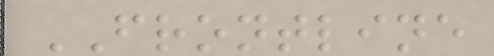FRONTLINE
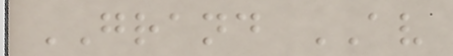GRAND AV
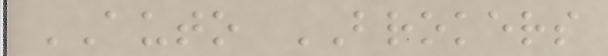AUTO BROKERS
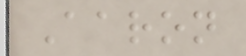Aaron
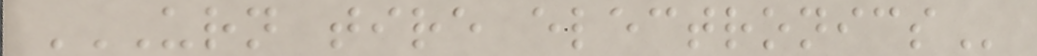URN TIRE ELECTRONICS
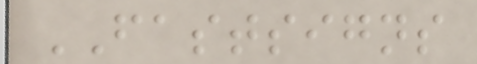FASTSIGNS
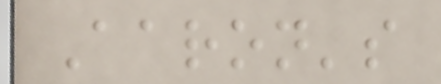Aaron's
